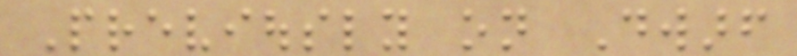Previously on Dwarf
